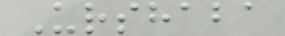Urshaba
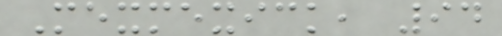Mexmexick, 94
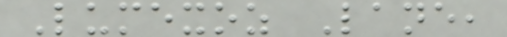Lumexoz Lane,
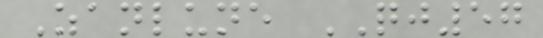Zanlune QJ57
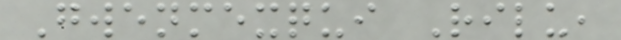Gwenmexqui Rilu,
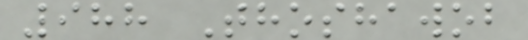988 Thoshawob
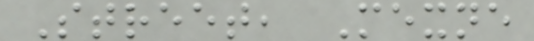Street, Mexne
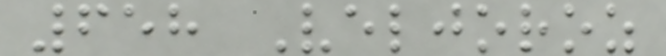658 Veljoroz
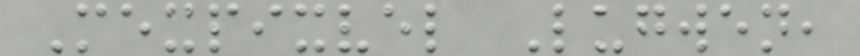Mexpixvel Lugwen,
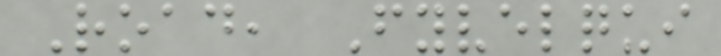Road, Fyvelqui
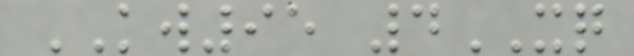KW95 4XQ
